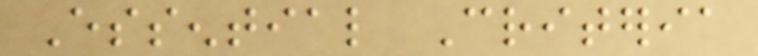Essential Criteria
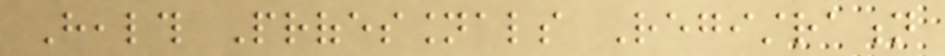Health Professionals Registration
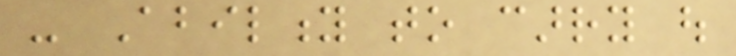- Ability to carry out
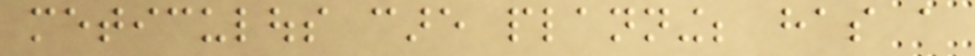meticulous care planning; has a
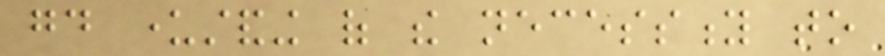good understanding of the necessity to
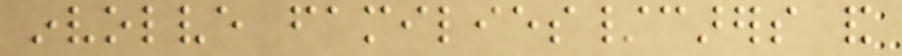involve families/carers and
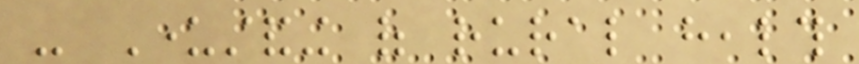- Understanding of rural health
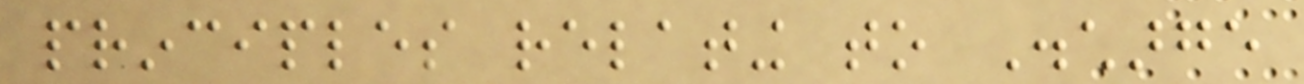principles relating to Discharge
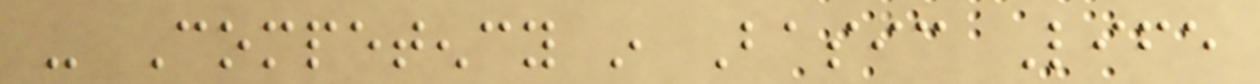- Competency in Basic Life
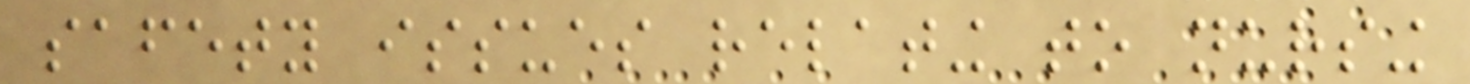safety issues relating to nursing
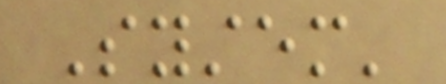System'
